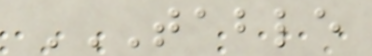TABLE
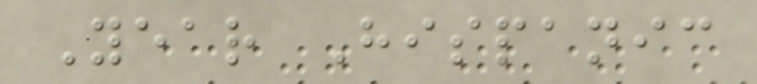Year Hispanic
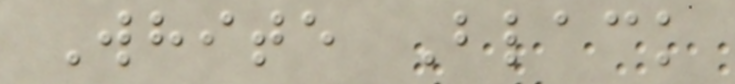White Black
